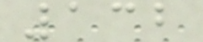132
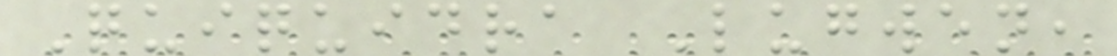Quiquidra Lugwen,
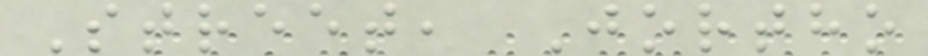Street, Jortho
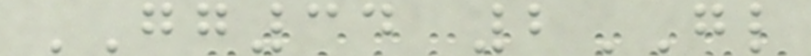GG34 2GL
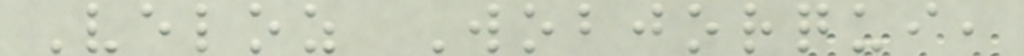Veloz Wobjorqui,
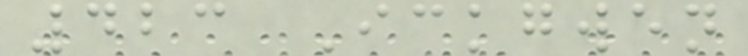423 Ickgwen
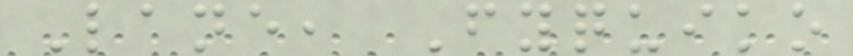Lane, Fyquiko
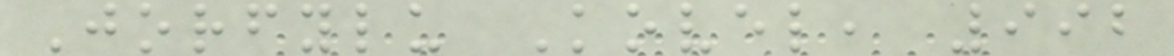Jorfylu Kovel, 992
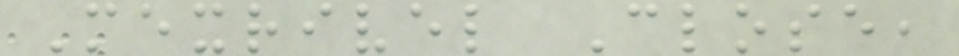Mexrivel Close,
